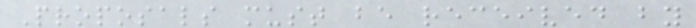Proposals must be received by
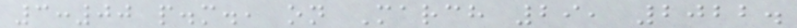3:00 p.m., on March 29, 2022.
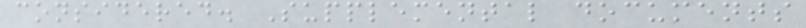considered. Supplemental documents
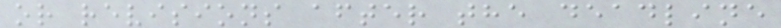or revisions after the deadline
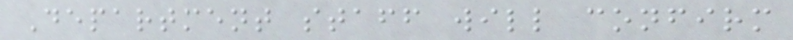Department staff will confirm
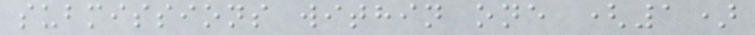submissions within one (1)
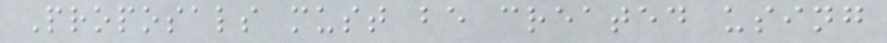Proposals must be created using
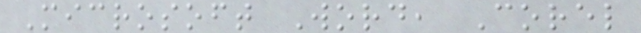Microsoft Word, Corel
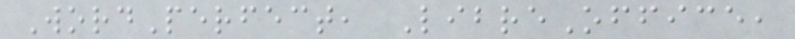WordPerfect, LibreOffice,
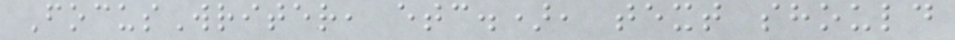FocusWriter, etc.), text should
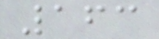163
